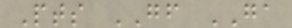Pts GF GA
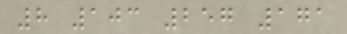8 103 257 171
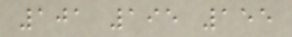101 195 155
